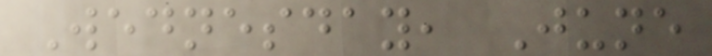Wednesday, June
